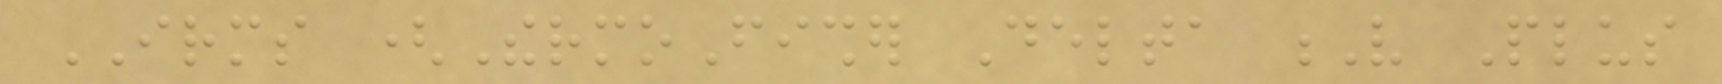IRMS (ThermoFisher Delta V Plus
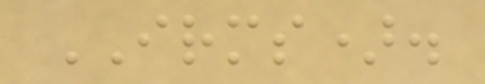IRMS).
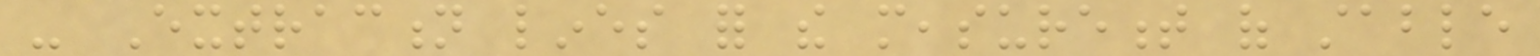- Extraction lines for the measurement of stable
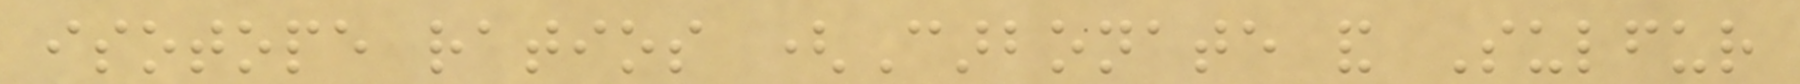isotope ratios (Carbonate and Sulfur
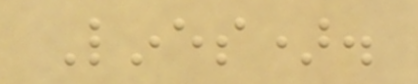Lines).
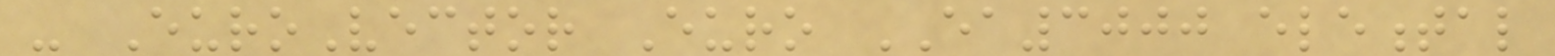- EuroVector Euro EA3000 elemental
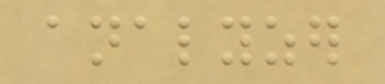analyzer
